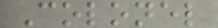Colonel
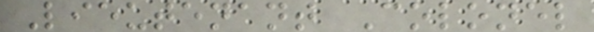Lieutenant Colonel
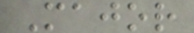Major
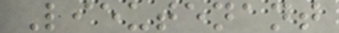Lieutenant
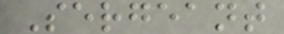Sergeant
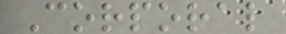Corporal
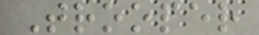Trooper
